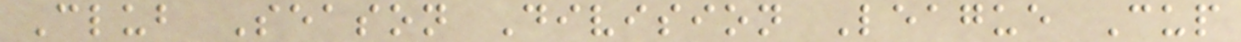Club Season Division League Cup
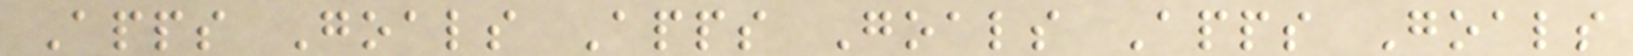Apps Goals Apps Goals Apps Goals
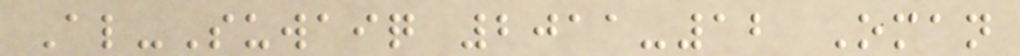Al-Suwaiq 2011-12 Oman
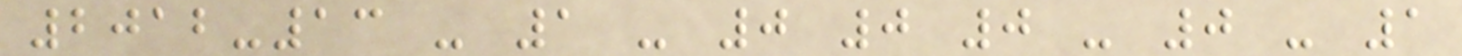2012-13 - 1 - 0 0 0 - 0 - 1
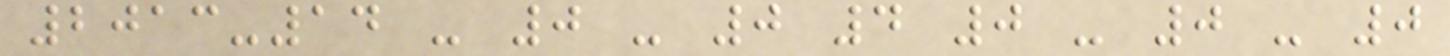2013-14 - 0 - 0 4 0 - 0 - 0
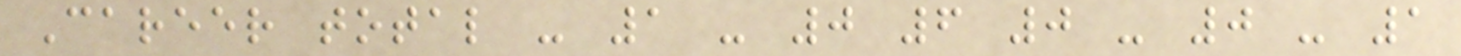Career total - 1 - 0 6 0 - 0 - 1
